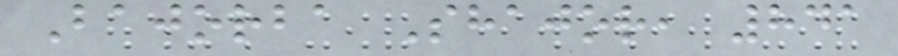Bajorba Shajor, 841
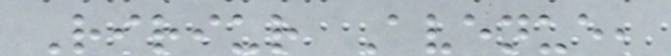Ririur Avenue,
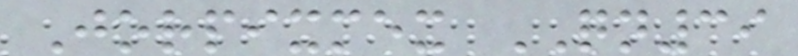Jorpixmex QN39
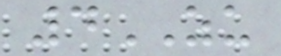4ZU
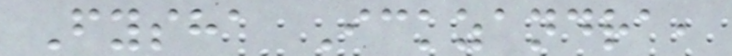Fysha Ickzandra,
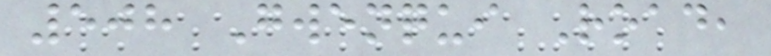508 Gwenqui Road,
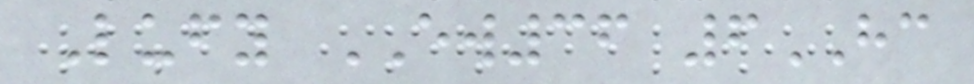Lufy EW36 6HC
